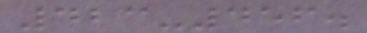423-456.
